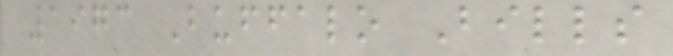1973 Buffalo Bills
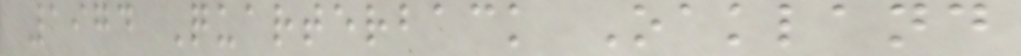1974 Quarterback Oakland
